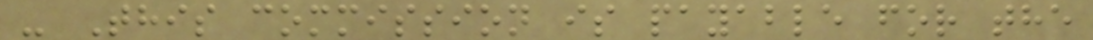- This commission is payable for the
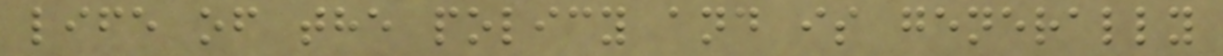life of the policy and is generally
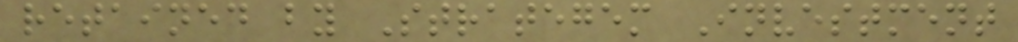retained by Strategem Investment
